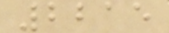2215
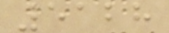5128
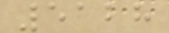5128
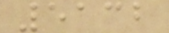5132
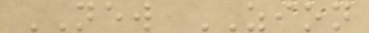NEW ZION
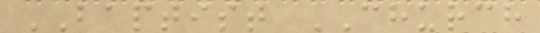BAPTIST CHURCH
